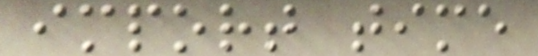import time
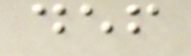def
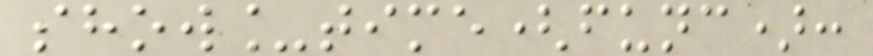show_time(func):
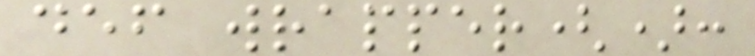def wrapper():
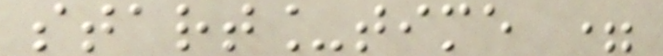start_time =
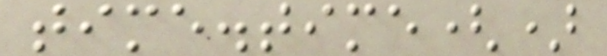time.time()
